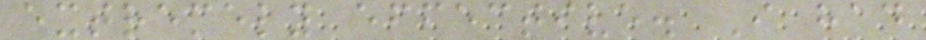extremely effective. I had
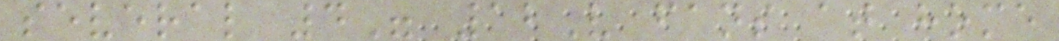several 4" 12V fans at home
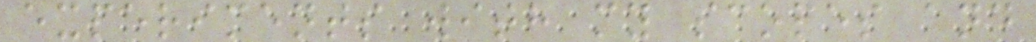experiments with my scopes and
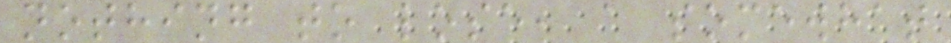nothing to lose, a somewhat
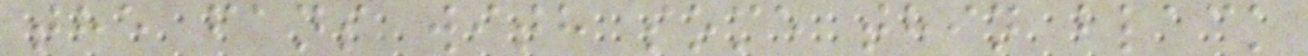the fans with some thin black
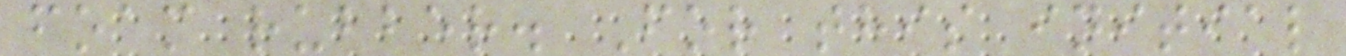foam rubber. For this initial
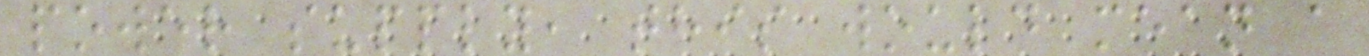power supply, this would mean a
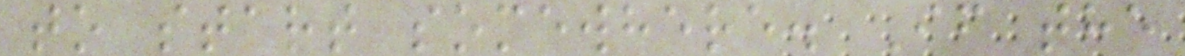to start somewhere. If the
